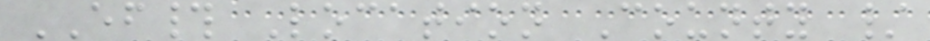EF# Location County /
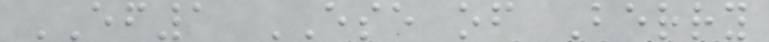EF1 ESE of Berry
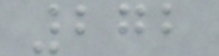272
